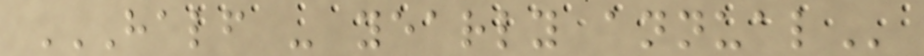HALF - YEARLY ANNUAL
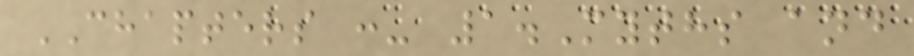CHAPTERS :- 1.Myths and
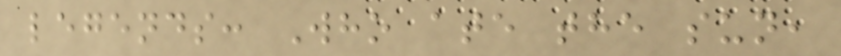legends: Who ate the sun,
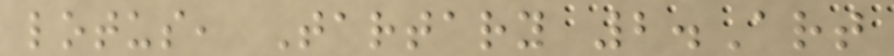lotus, Tartary 2.Art
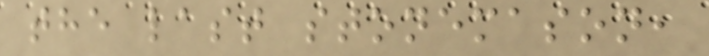the last stonemason,
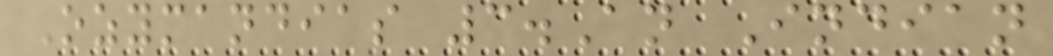Ozymandias 3.An Indian
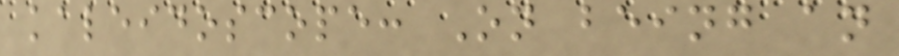kaleidoscope: On being an
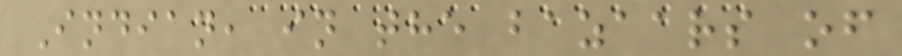Indian, in the bazaars of
